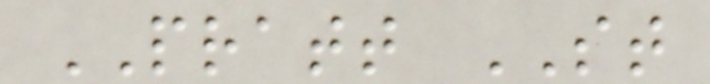PRATT ST
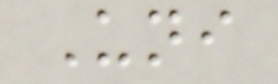Uni
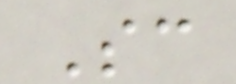Sc
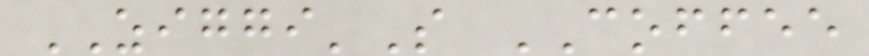ZIGGI'S COFFEE
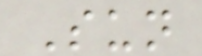Sun
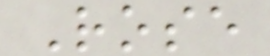Rose
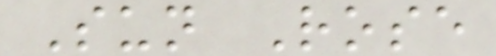Sun Rose
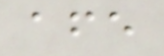afe
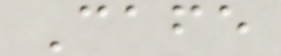Cafe
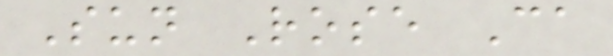Sun Rose Ca
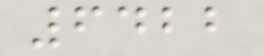6422
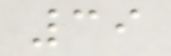39
